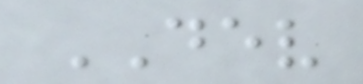DEV
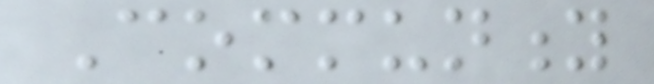Community
